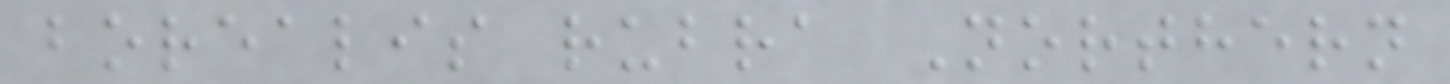borealis rubra Northern
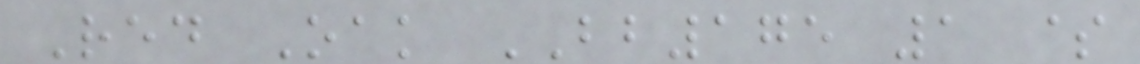Red Oak BB175 1 $
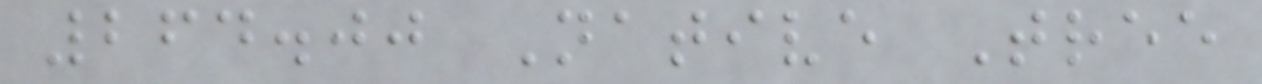264.00 Native Tree
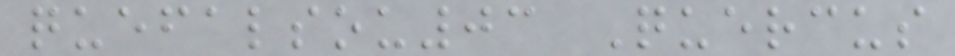quefalsou03 Quercus
